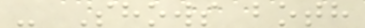- Shows both
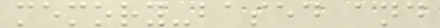memory-based and
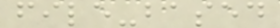file-based
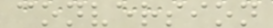conversion
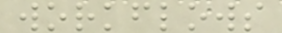workflows
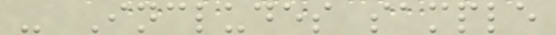- Includes sample
